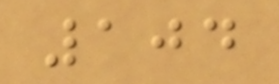104
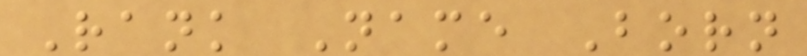Rank Name Born
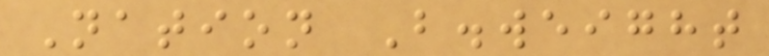Nation B.weight
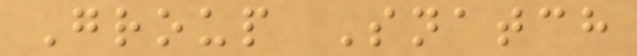Group Snatch
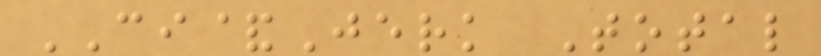CI&Jerk Total
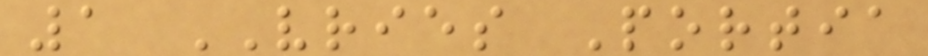1 VRIES Portia
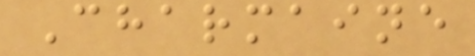Charmaine
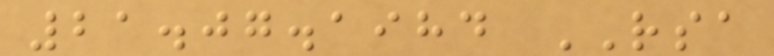21.07.1984 RSA
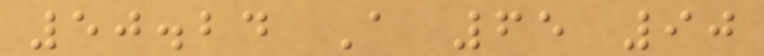50.24 A 65 90
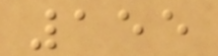155
